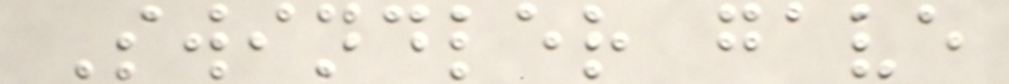Swindler gave
